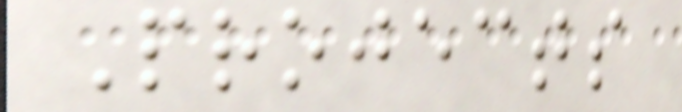Projects
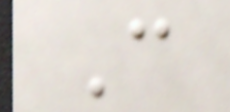C
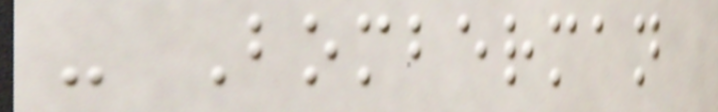- Bomberman
